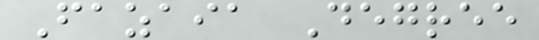Fazaia Degree
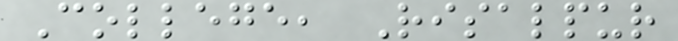College, Risalpur
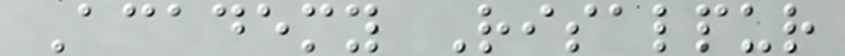Academy Risalpur
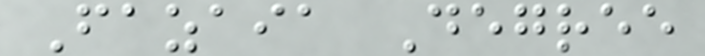Fazaia Degree
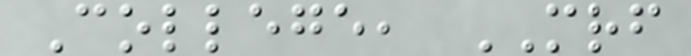College, MRF
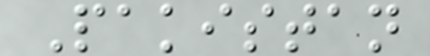Pakistan
